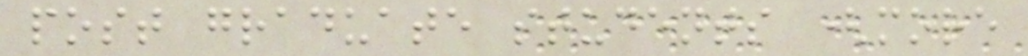post graduate students (more
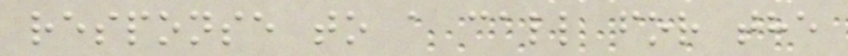response to a call for the
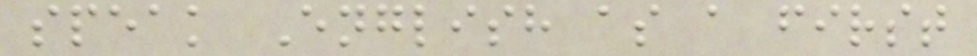speak English as a first
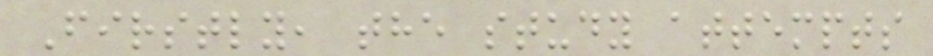Firstly, the study attempts
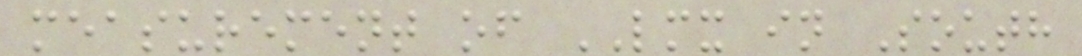measurement of LMX in South
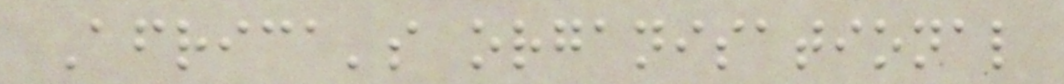Africa's organisational
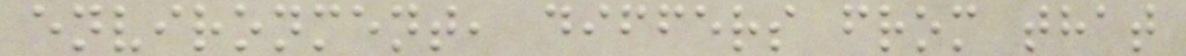environment, differs from that
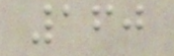160
